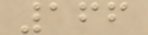166
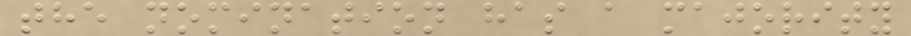the nomination has a majority
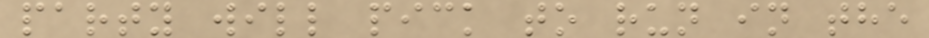party will pick to run in the
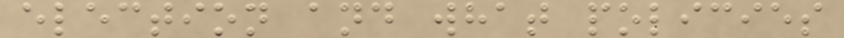election and what policies
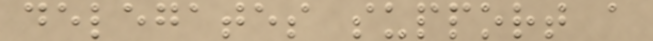delegates support a
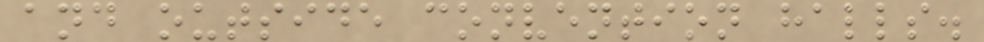and outside convention halls.
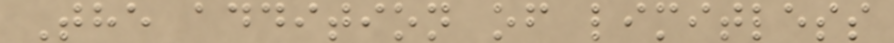The addition of limitless
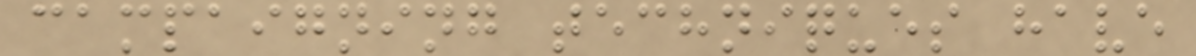campaigning techniques have
